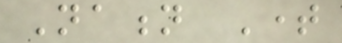Nation Time
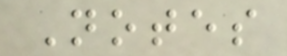Notes
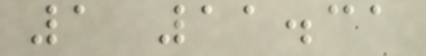1 11.31
